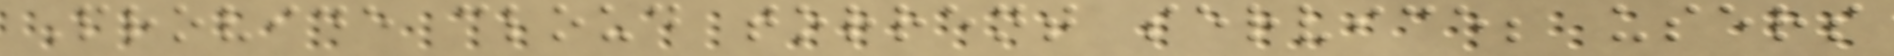Provide cloud torrent service; users
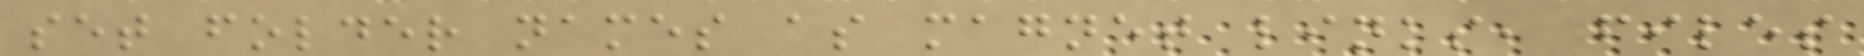set folder names as magnet links, files
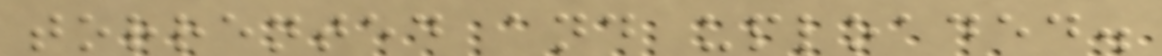torrented and uploaded.
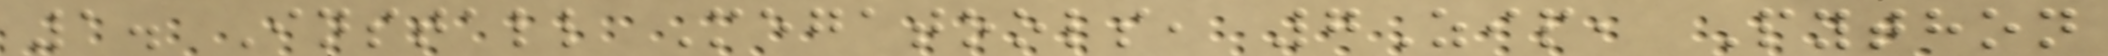1. Install Megatools, 7Zip, Python
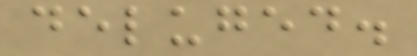deluged.
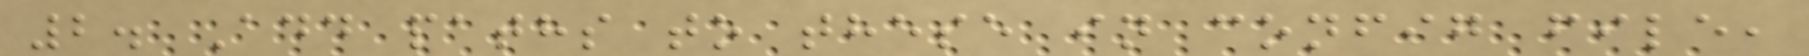2. Add paths to these in config file,
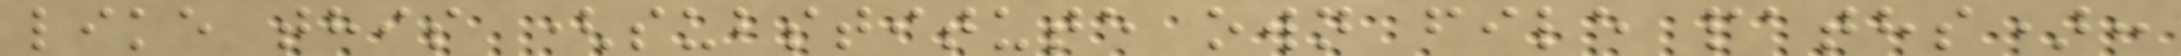like this (substitute own file paths):
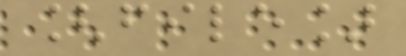[file]
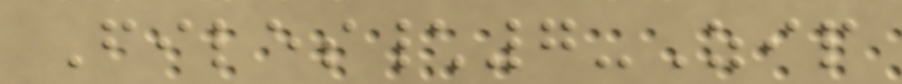Files\7-Zip
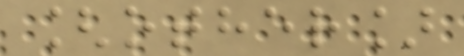[other]
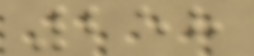258
